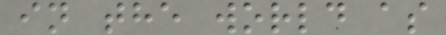in the world as
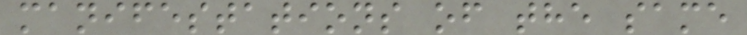manifestations of the same
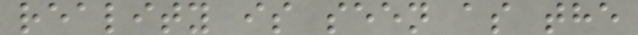reality is seen as the
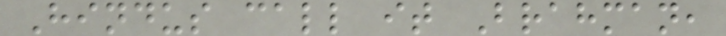Hindus call it Brahman,
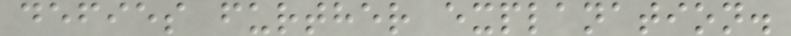defies further explanation.
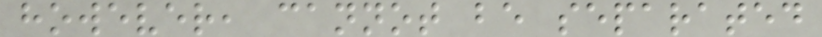however, cannot be separated
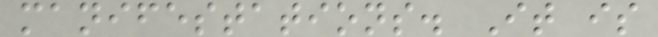manifestations. It is
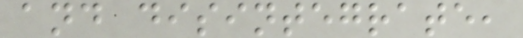and disintegrate,
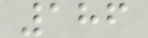186
